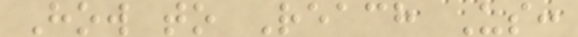How to Reach Us:
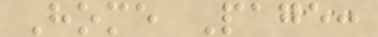Home Page:
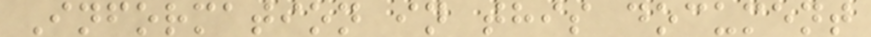Information in this document
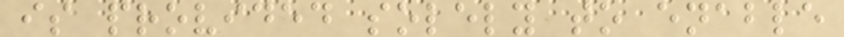is provided solely to enable
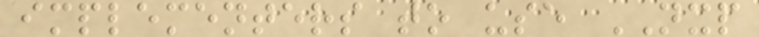implementers to use NXP
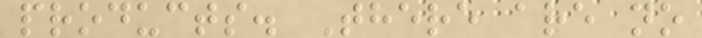products. There are no
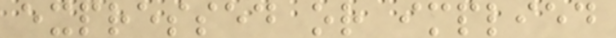expressed or implied
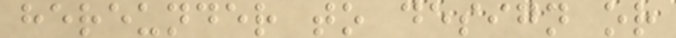hereunder to design or
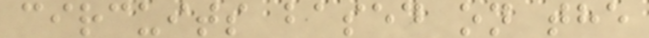circuits based on the
